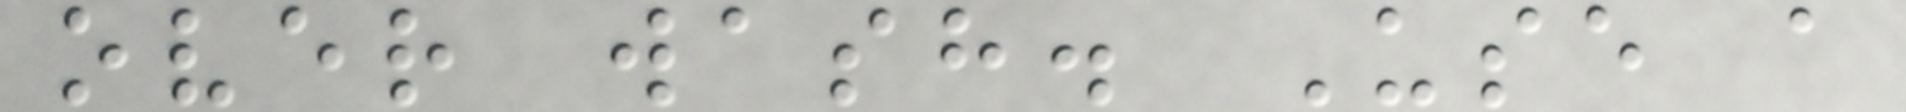over wash. Use a
